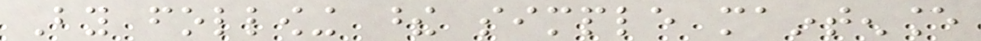By following these simple maintenance
